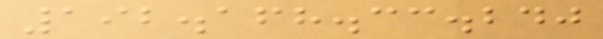192.168.33.240
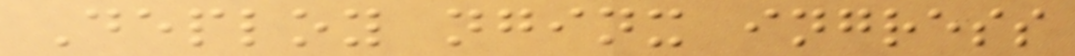Deploy nginx ingress
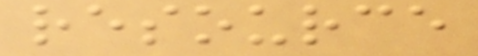resource
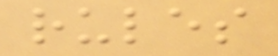rules
